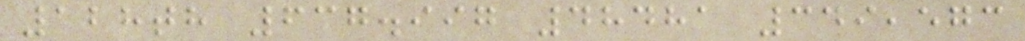128th 637.997 48481 349,573
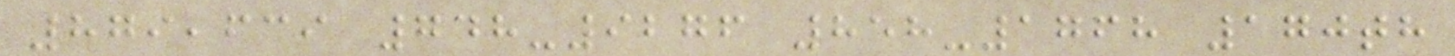879,639 748-9276 858-1768 170th
